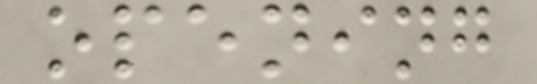opening
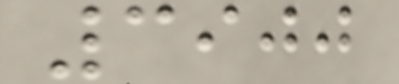3900
